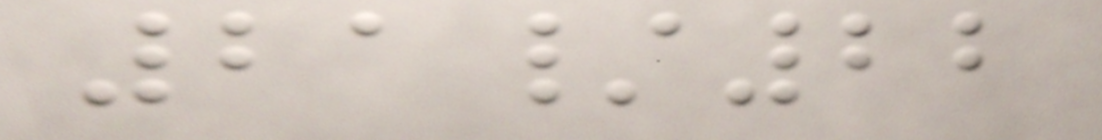21/22
